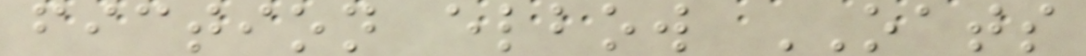fiction elbow OATS
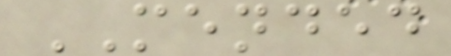MENDED
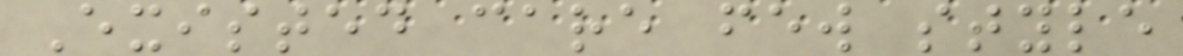Existed care few style
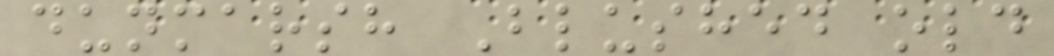dunmarsh Blushed old
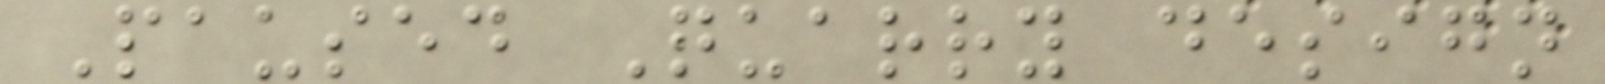Paused Quarry design
